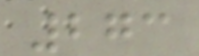273
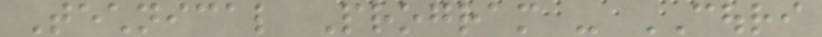Technical Program - COURI
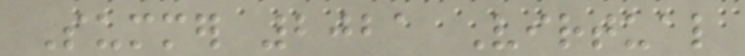Summer 2021 Virtual
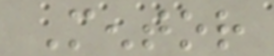Mentor
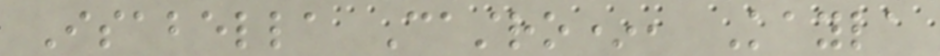Isabella Castro*, Kayla
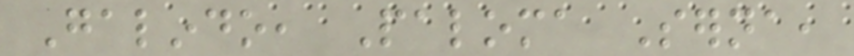Galindo, Paloma Serna,
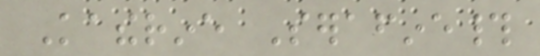Katherine Serafine#
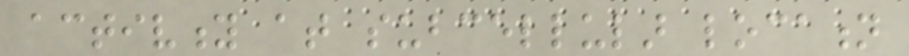activity at subcellular location
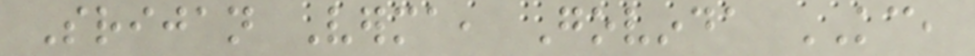Srijan Verma, Govinda KC,
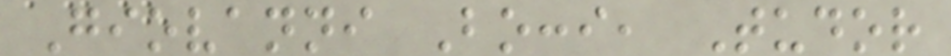Giovanni Bocci, Tudor
